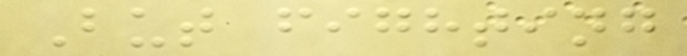But fighting
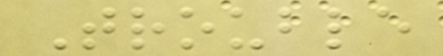Trouble
